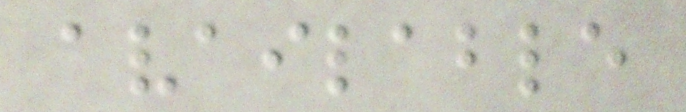available
